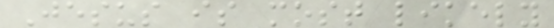Jesus is most likely
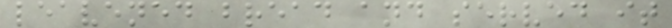leavened bread and served it
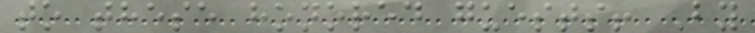to these honored guests! By
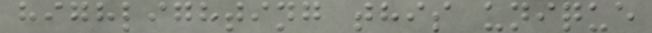highlighting this unique
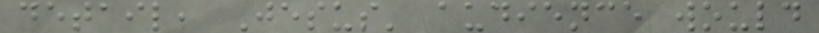detail, Jesus' audience would
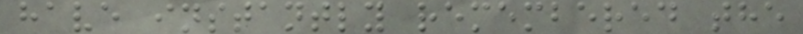have instantly remembered the
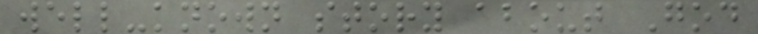well-known story about God
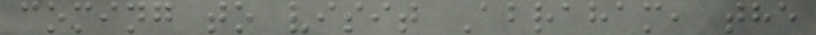coming to visit Abraham, the
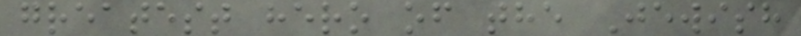greatest hero of the Jewish
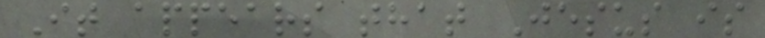It appears that Jesus is
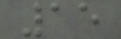15
